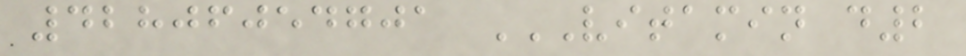42806054701 VITAMIN D2
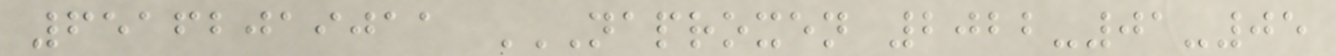65162019011 NAPROXEN 2022-01-05
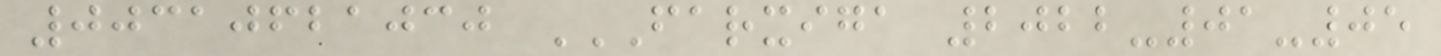00310621030 FARXIGA 2022-01-05
